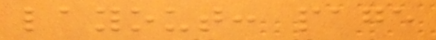layout: page
